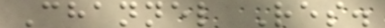Channel Res.
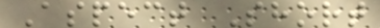Aspect Short
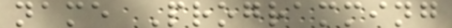name Programming
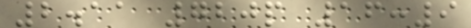2.11 720p 16:9
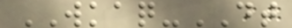WKAQ-DT
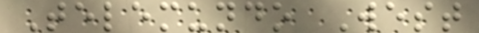Telemundo West
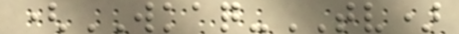(WKAQ-TV)
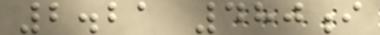2.21 480i
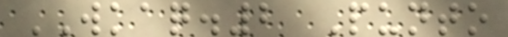WKAQ.2 Punto
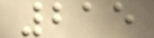215
